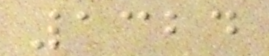1324
